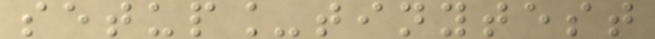setup_tinytest
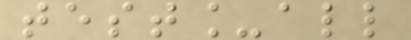test_all
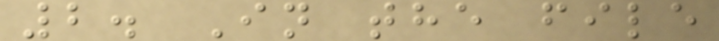2. In the file
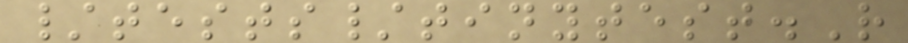/tests/tinytest.R
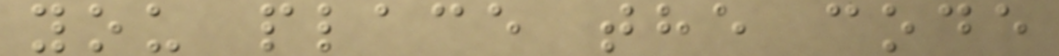you place the code
